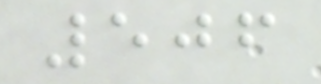506
